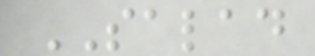SALAD
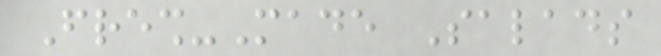Fresh-Made Salads
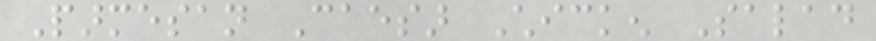Parmesan Caesar Chicken Salad
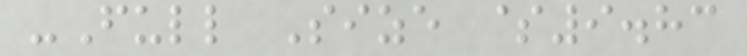-Full Size $9.83
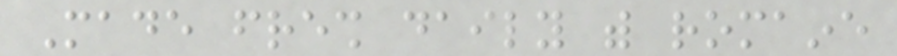Made fresh daily with romaine
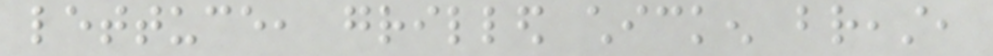lettuce, grilled chicken breast,
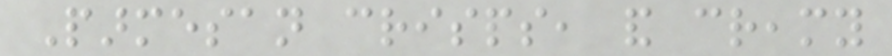Parmesan crisps, and creamy
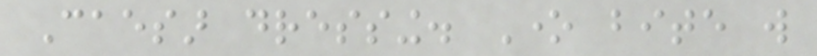Caesar dressing. One bite will
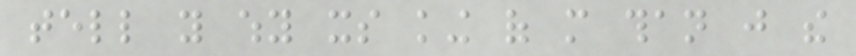tell you why its king of more than just the
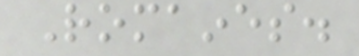Romaines.
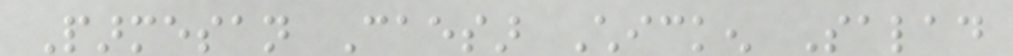Parmesan Caesar Chicken Salad
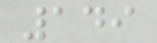149
